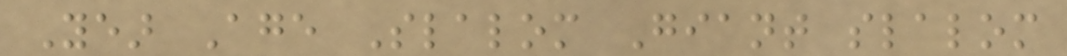Year Age Slalom Giant slalom
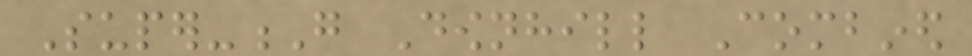Super-G Downhill Combined
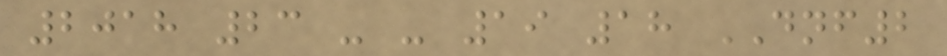2018 23 - - 19 18 DNF2
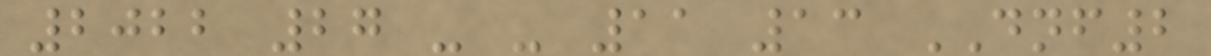2022 27 - - 11 13 DNF2
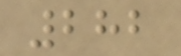282
